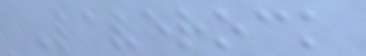Laverock
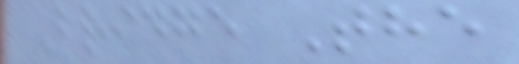Bridge The
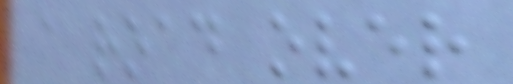a road over
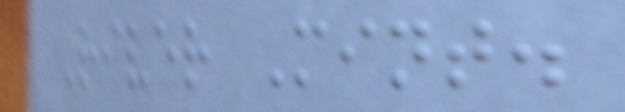River Mint.
